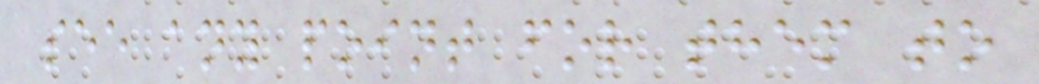see any point for them to
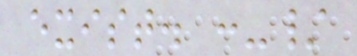exist. :-/
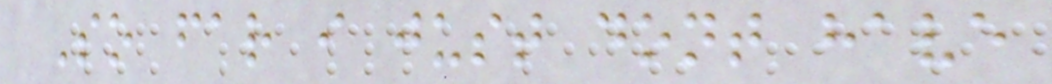So far i just dont have
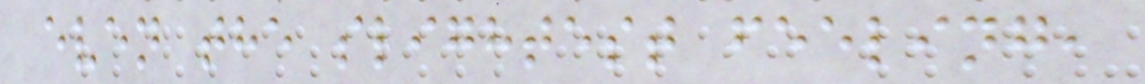even the slightest feeling,
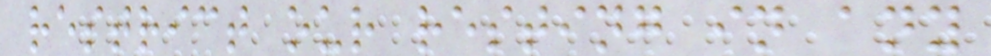restrict our resting in any
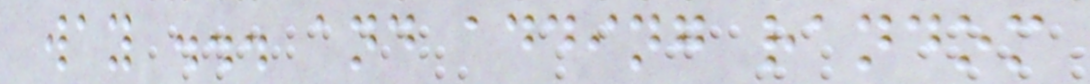way ... and adding random
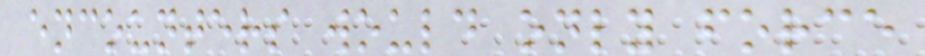encounters would only force
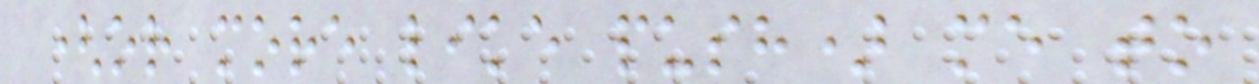(or more like push) me to
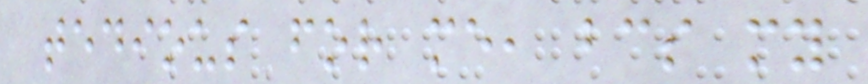tedious for me, bcs my
